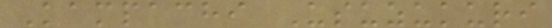Kampachi Usuzukuri
